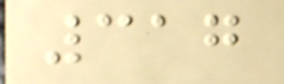317
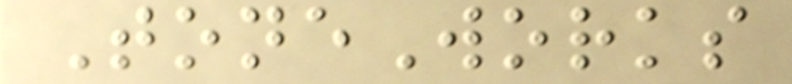ToneWorks
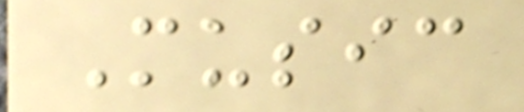Music
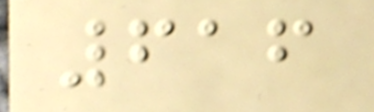616
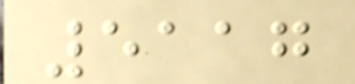5117
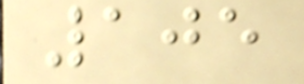105
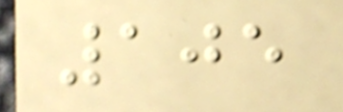105
